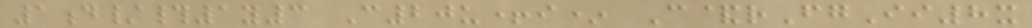1d/#1y3 C20u+i* C&rFgIi8x
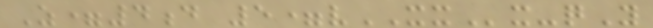Z=4d 5=vXXx-qY
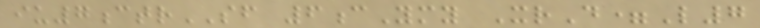iu7ctrSF 6cYmy XrD=L7
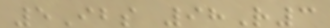5Ibs 98R3
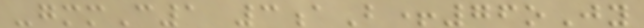-gmmC1 3aB+76oJy
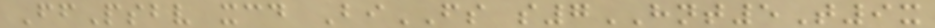FfPsbv xcd BiFS s7HNT5T9x
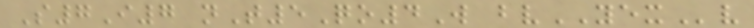S7I7 nT5Qo4W bvYEXv
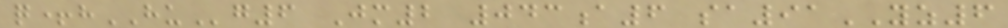q+hHUg6 Jm2 043a6 sa91YZ6
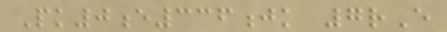Pk0e336jk 7rE
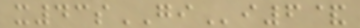x43sGIi6&
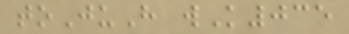toJuH wK035
